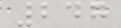247
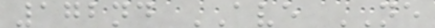172nd AVE NE
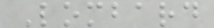Lombard
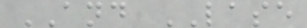AND LASE
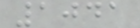1041
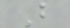B
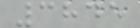3845
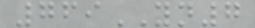769YN7
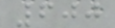600
